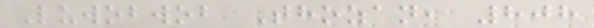Luwobwob Thozan, 808
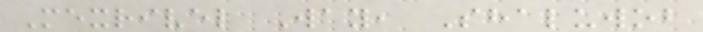Mexrivel Way, Shaluwob
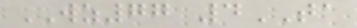WZ77 4TA
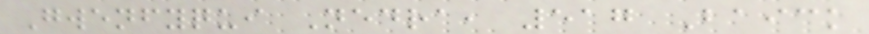Gwenfyqui Nedra, 517 Baick
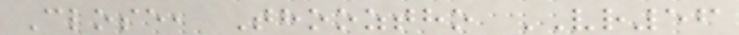Close, Thooztho VR56
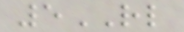5RL
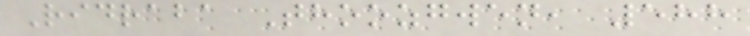Ridraba Thoozgwen, 588
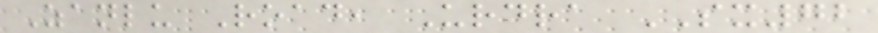Zanlu Road, Urdra SX72
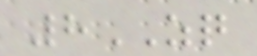8ZQ
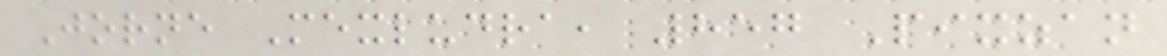Jorne Mexludra, 857 Pixzan
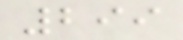299
